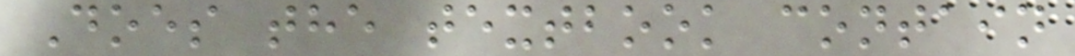Does the textbook contain
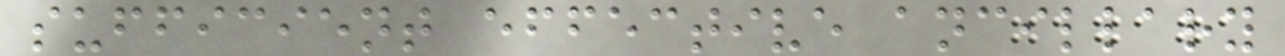sufficient effective ancillary
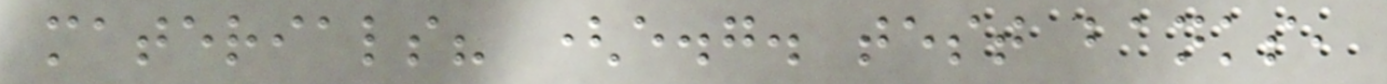materials? (e.g. test banks,
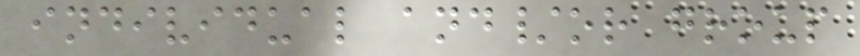individual and/or group
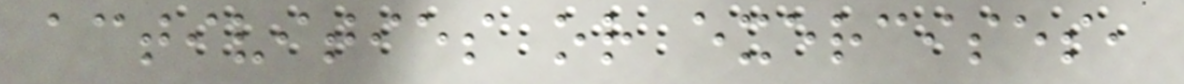activities or exercises,
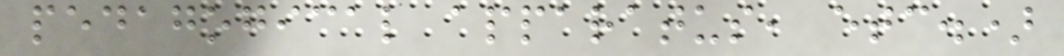pedagogical apparatus, etc.)
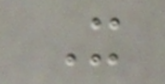X
